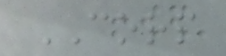CORP
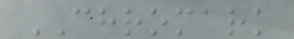CHROMARK
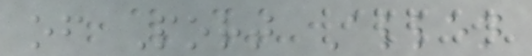of Port Allen
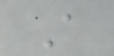A
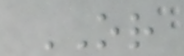OR
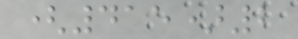(415)2
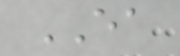EA
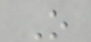O
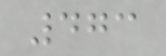473
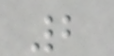2
